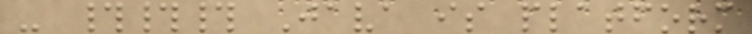- ### Java is platform
